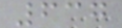637
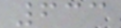633
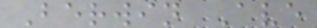Berwin Ave
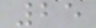25
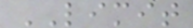LIMIT
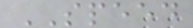SPEED
